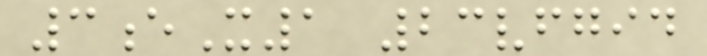3eX1 23vfgid
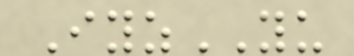IyzYU
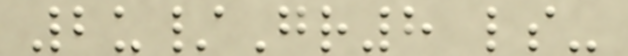2u/Gr8 ls-
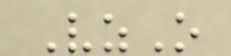VzO
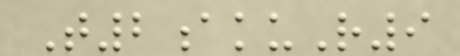T2akuR9
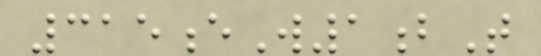315eW1bT
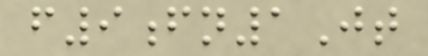f9fn1Jt
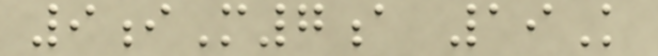9iM7a 19K
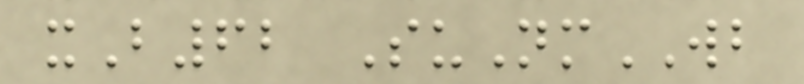xB62 SuNmWB
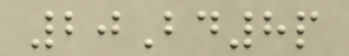20Bd8p
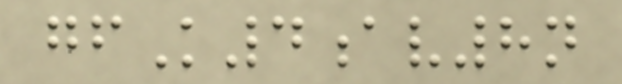gfK4av8n
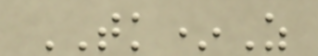TK*Z
